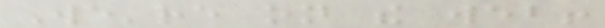We're on the web!
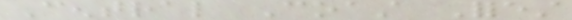Central Coast Forest
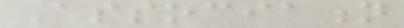Association
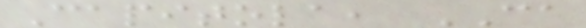Capitola, CA
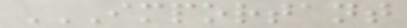IMPORTANT
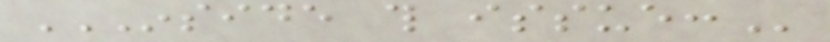INSIDE THIS ISSUE:
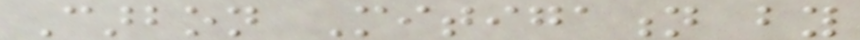Carbon Mitigation by
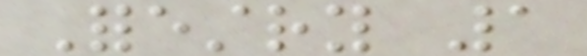Forestry 1
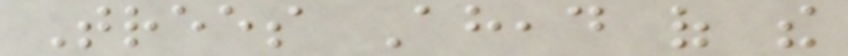Trees Ahead of the
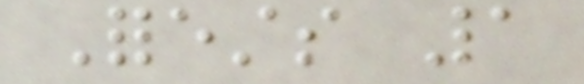Forests 1
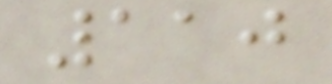110
